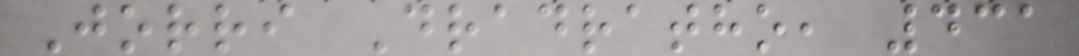Jorri Dradratho, 431
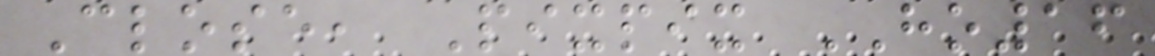Close, Pixpix HO16
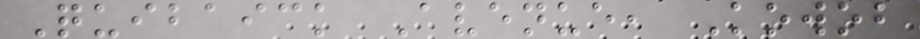Quibaick Avenue, Kowob
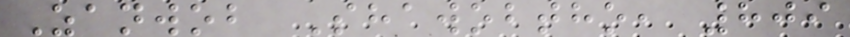Zanwob Shawobtho, 809
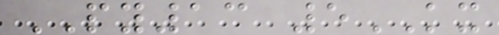PY13 5KX
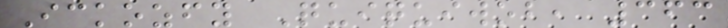Ickozfy Quiquiwob, 363
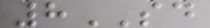8SD
